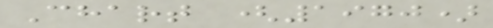Chart (1970)
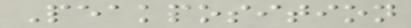Peakposition
